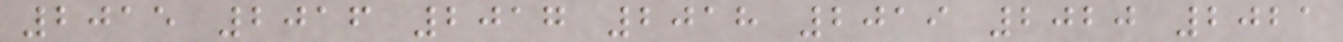2015 2016 2017 2018 2019 2020 2021
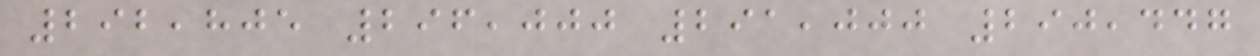292,805 296,000 291,000 290,447
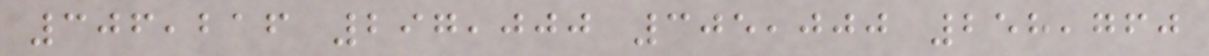306,216 297,000 305,000 258,760
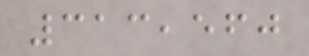313,560
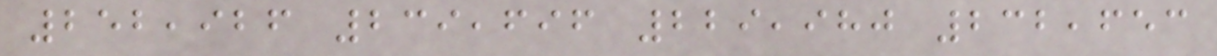252,926 239,696 229,980 232,653
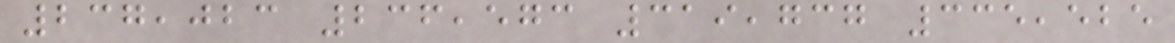237,023 236,573 319,737 335,525
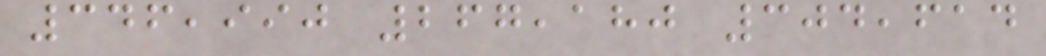346,990 267,180 304,614
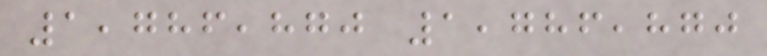1,786,870 1,786,870
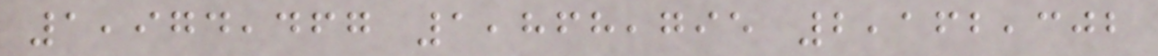1,974,467 1,868,795 2,162,302
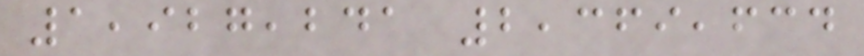1,927,241 2,369,634
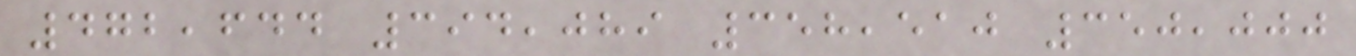472,644 394,089 358,510 350,000
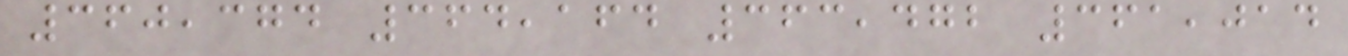360,374 364,164 363,472 361,014
